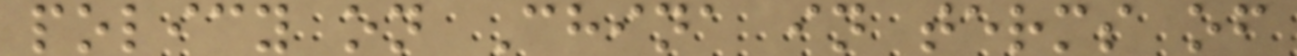policy on China in terms of
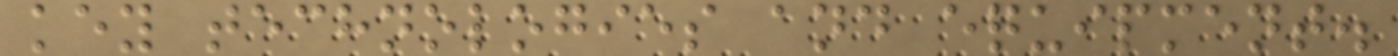key technologies and equipment.
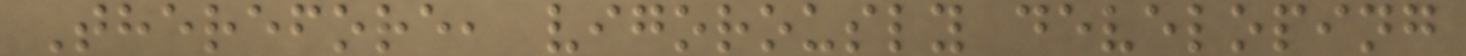Therefore, vigorously developing
